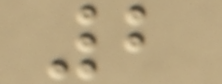2
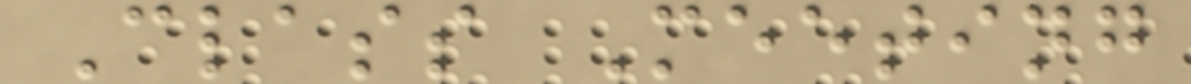Class Meeting
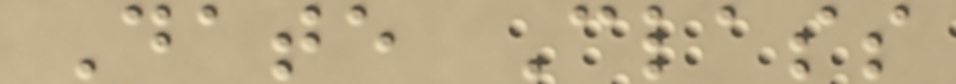Date Class
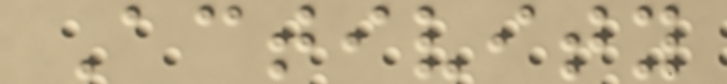Activity
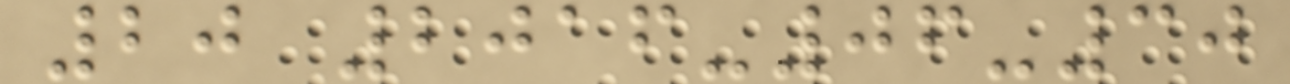20 2016-06-30
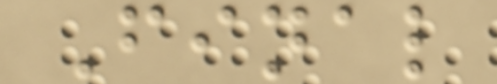Final
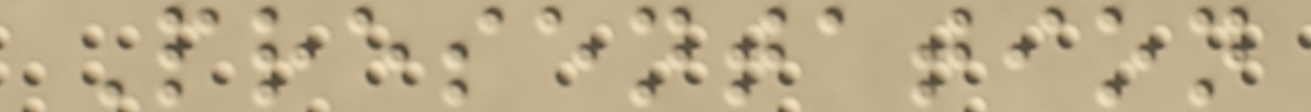Presentation
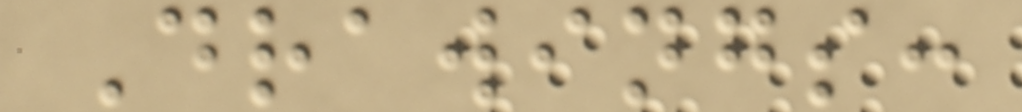Drawings:
